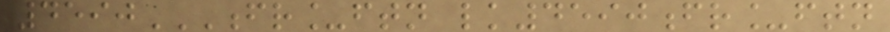4590FR_FTN LK4590FR_FTN
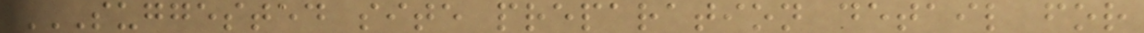SUGGESTED SITE PREPARATION DETAIL FOR
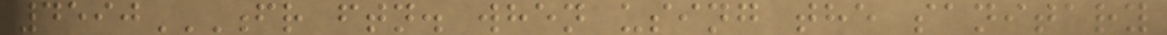4590FR FTN. WHEN USING THE SANITARY
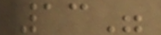13"
